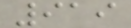919
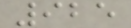925
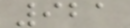921
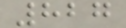827
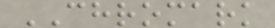CHROMARK
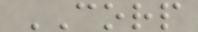CORP
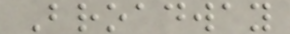Broadway
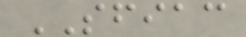SFIAC
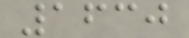1630
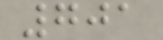701
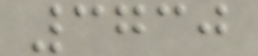3730
